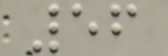56
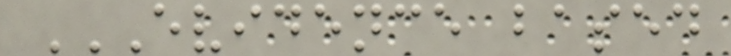EVIDENCE BASED
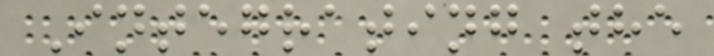Integrating the
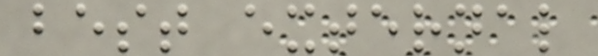best external
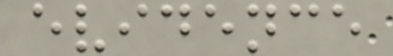evidence
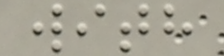with
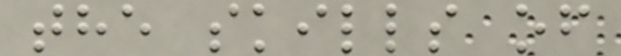the skills of
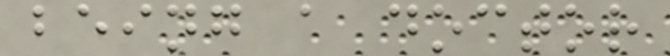being a doctor
